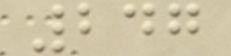247
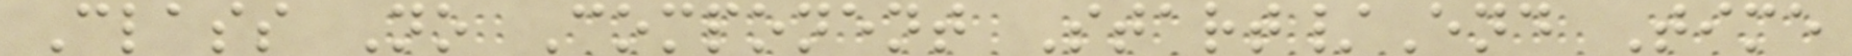Class No Component Start/End Time
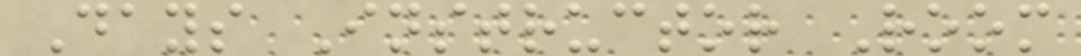Days Instructor Room
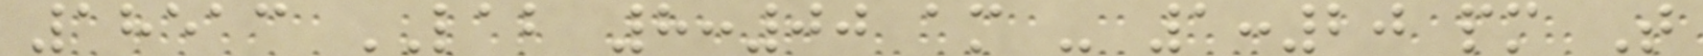18513 LAB 8:00 am - 1:20 pm T
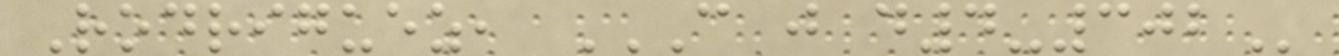Rodriguez, C J D4-302
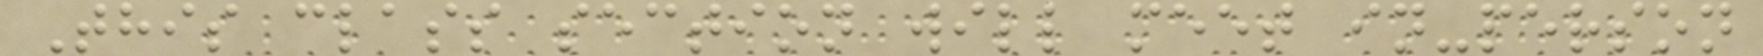This class section will meet in-person
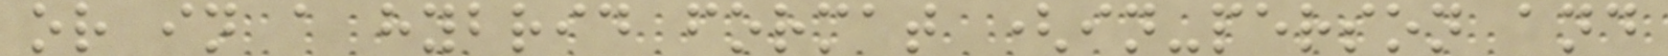or in a hybrid format (in-person and
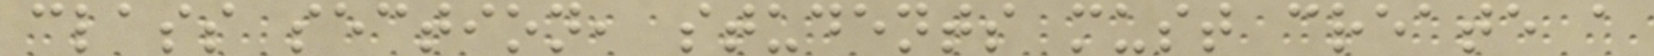class section, students must create a
